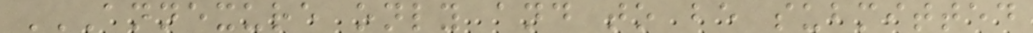ANNEXURE ONLY AND TO BE SUBMITTED
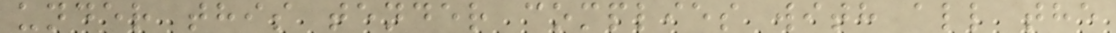under this tender complies with all the
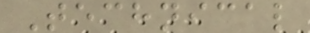Technical
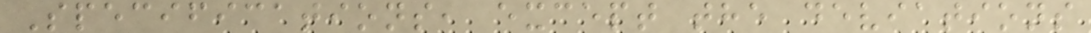Specifications, except the deviations
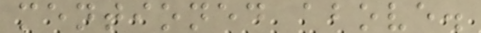mentioned above.
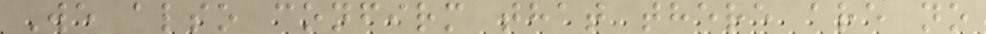We also confirm that there are no
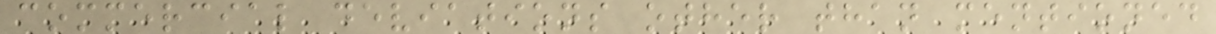commercial deviations other than mentioned
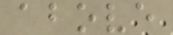above
